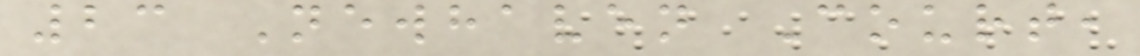23 Newhaven Court,
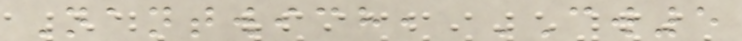Nantwich, CW5
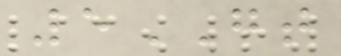5GT
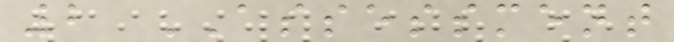2 ASSESSMENT
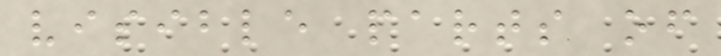visible parts of
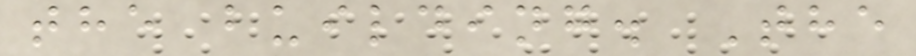the building. The
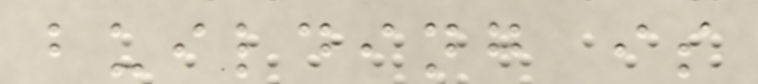building is
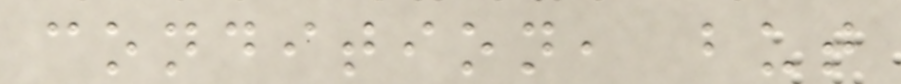condition, but
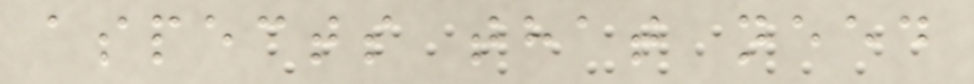aspects that need
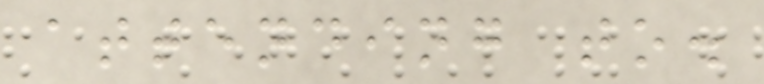attending to.
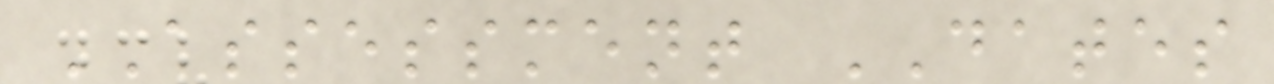ASSESSMENT DATES
